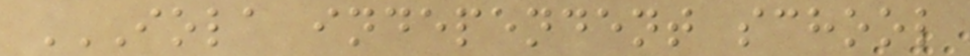IOLA INDEPENDENT SCHOOL
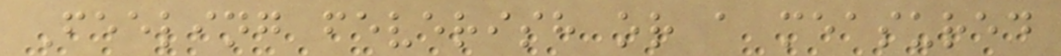Feeling feverish or a measured
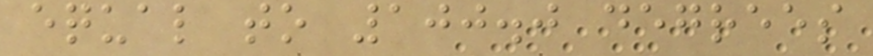equal to 100.0 degrees
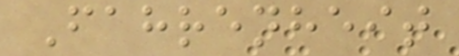Fahrenheit
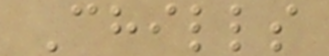Chills
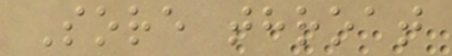Sore throat
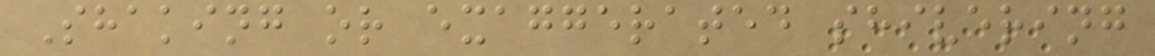Shaking or exaggerated shivering
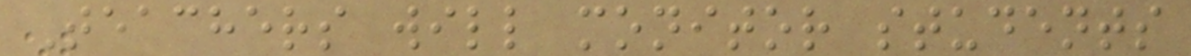Teachers will monitor students
